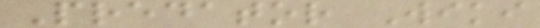Predator Wiki
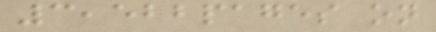3,522pages on
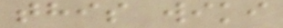this wiki
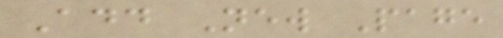Add New Page
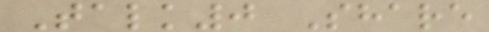Talk0 Share
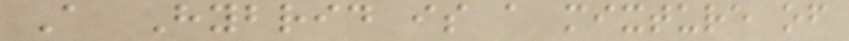A Hybrid is a mixture of
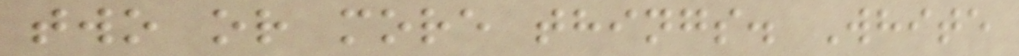two or more things. White
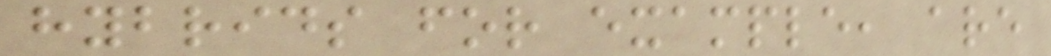hybrids for example, are
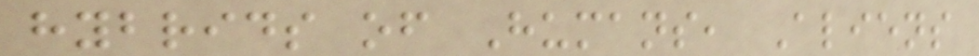hybrids of Humans, Aliens
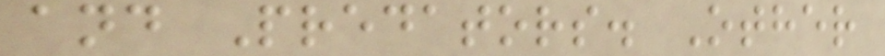and Predators. Other
